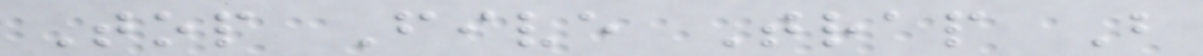Top Five Trap B
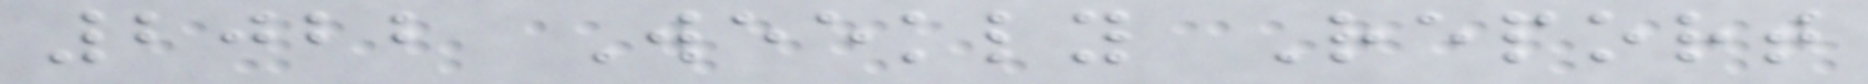2022 Weekly Report
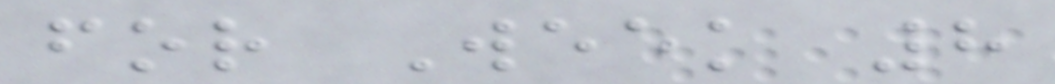for Week 8
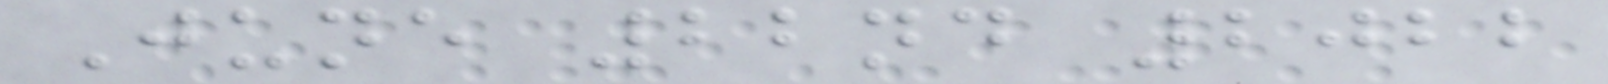June 22nd 2022
